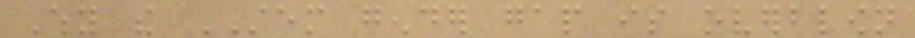Why the STEM gender gap is overblown
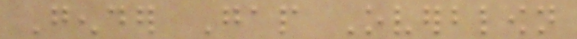Gender Gap Overblown
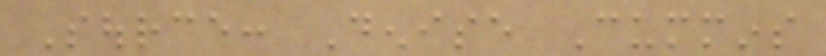Source: Denise Cummins
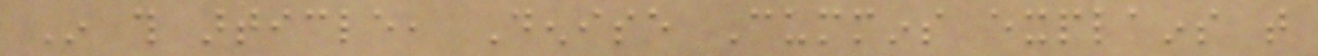In this article, Denise Cummins explains that
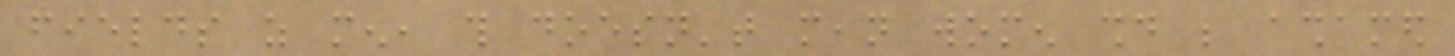fields as men, this doesn't mean women should be ashamed
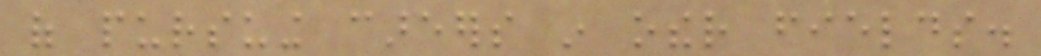of pursuing careers in other fields.
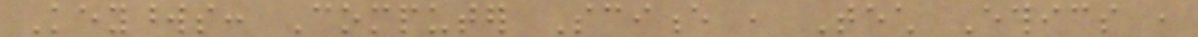Keywords: Computer Science , Tech Ethics ,
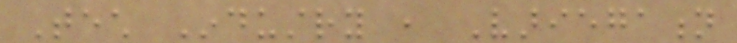Tech Industry , Variegation
